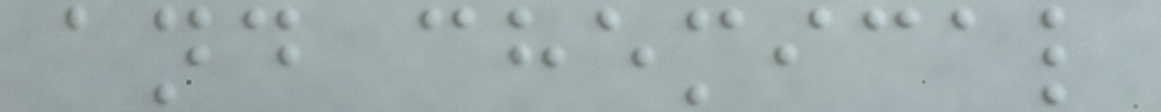and chemical
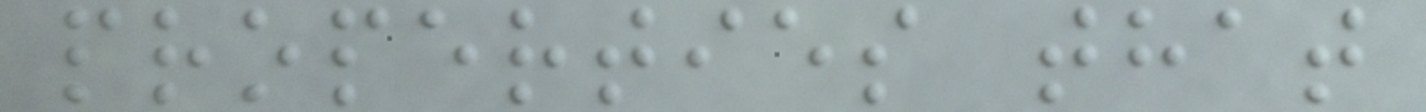properties that
